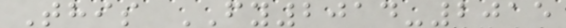This FY2014-2015
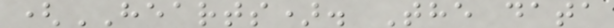(HEARTS). The data
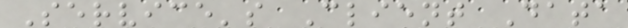Service's Client Data
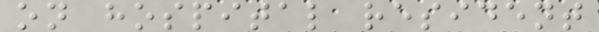on hospital resident
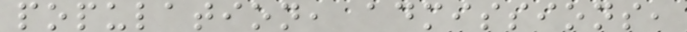population, admissions,
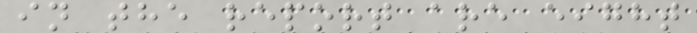in the report are eight
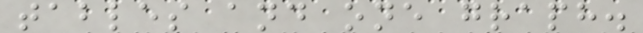tables and one graph.
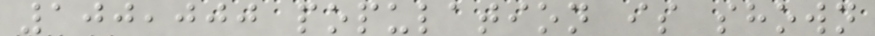100,000 population is shown
